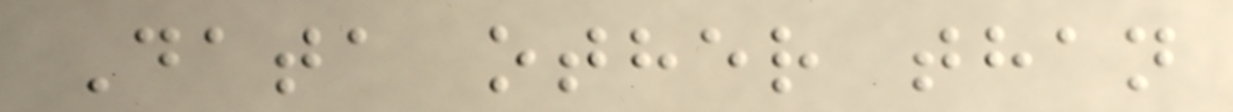Data other than
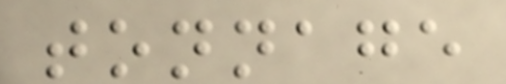tonnage
